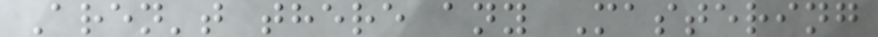Aren't there any Mastering
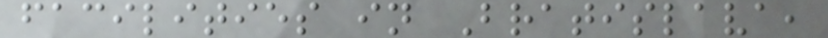facilities in Bratislava,
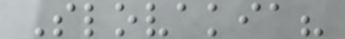Slovakia?
